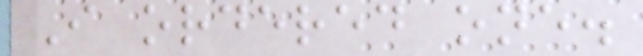I ordered one.
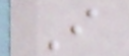I
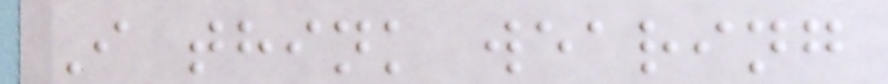I think wearing
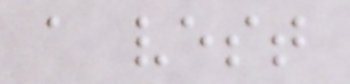a vest
